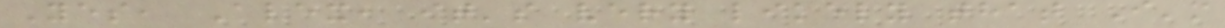Yes, Alex, it's very likely that I'm
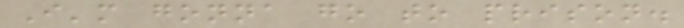I'm gonna go to prison.
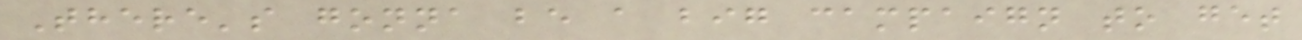There's gonna be a big campaign to get
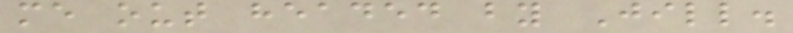me out headed by Jill.
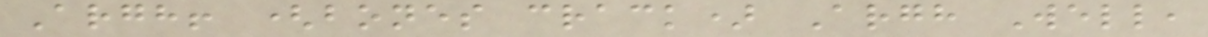Argh! (bones crack) Argh Well,
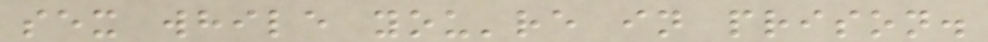sex while you're in prison.
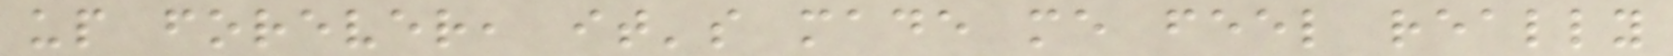up forever, it's made me feel really
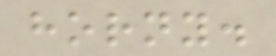horny.
